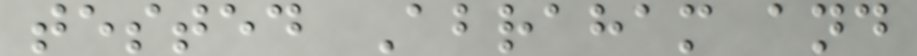tested Abraham and
